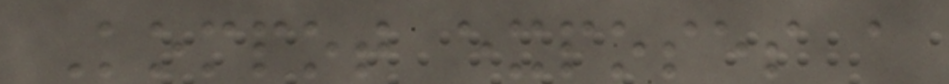Kompot exposes a
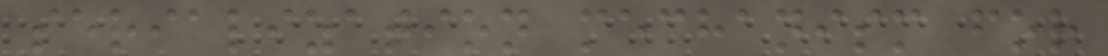serialization mechanism for
